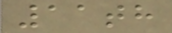11th
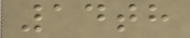14th
